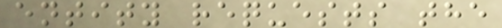entity requests the
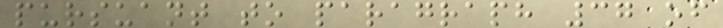pursuant to paragraph 37 of
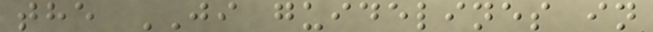the JI guidelines in
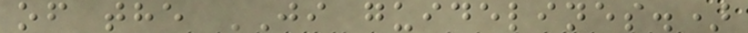of the JI guidelines.)
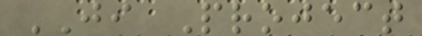JI Project
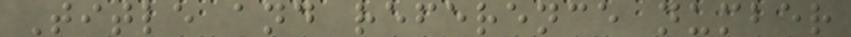Title and reference number
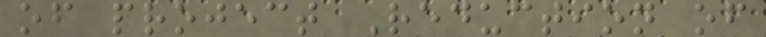of project Reduction of
